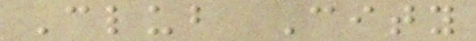Club City
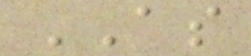AS
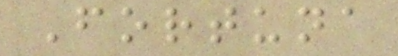Fortuna
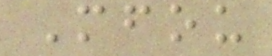Mfou
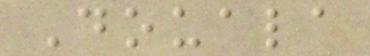Douala
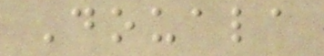Douala
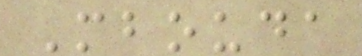Mbouda
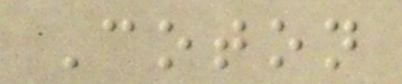Coton
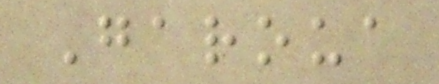Garoua
